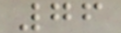76
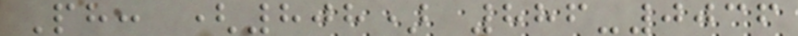Ph: (808) 886-0036
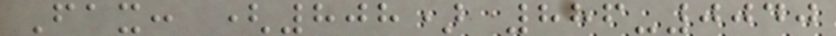Fax: (808) 886-0040
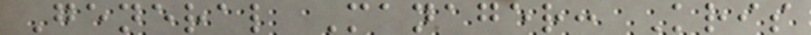General Manager: Kris
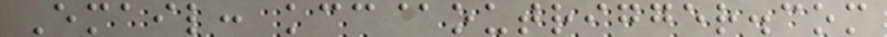Email: kcc@outrigger.com
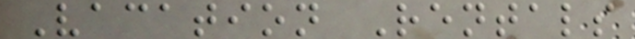Vacation Rentals
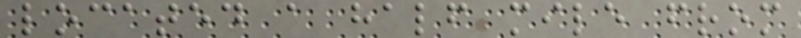located a half mile from
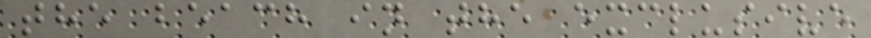the beach in the exclusive
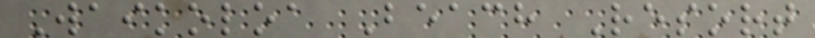Waikoloa Beach Resort
